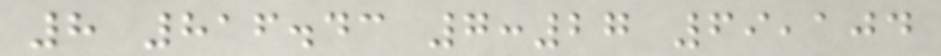8 816.43 7:27 69,104
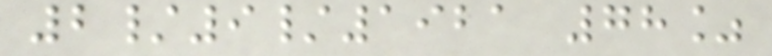2/9/1921 78%
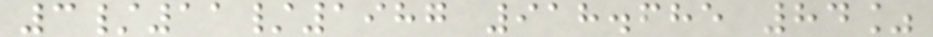3/11/1987 918.685 84%
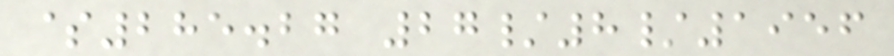$285.27 27/8/1956
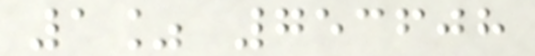1% 753608
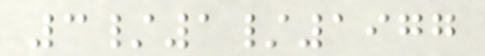3/1/1977
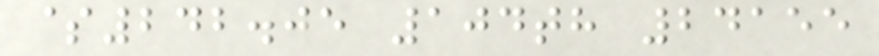$242.05 104th 24155
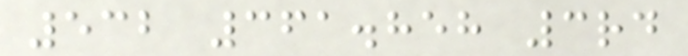532 361.858 3rd
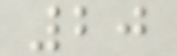20
